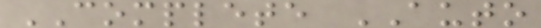COMPLETE AUTO
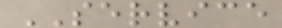SERVICE
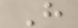H
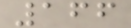166
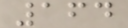164
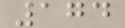174
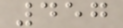457
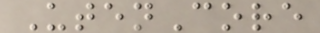UtenCore
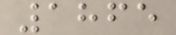1865
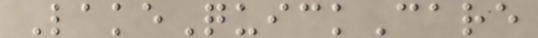LakeQuickCare
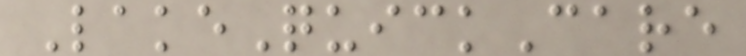LakeQuickCare
